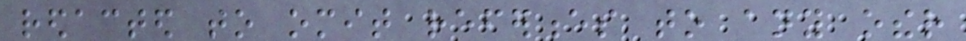redacted to omit references to any other
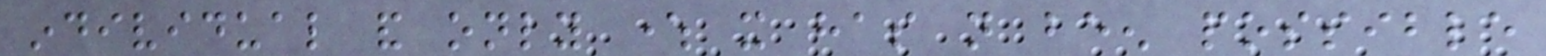individual and only where it has not been possible
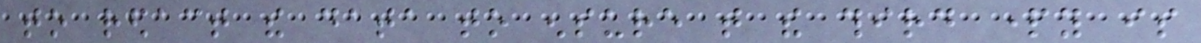to redact the data to ensure that the third party is
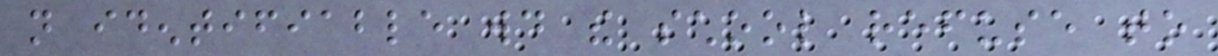not identifiable would the school refuse to
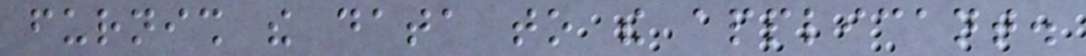furnish the data to the applicant.
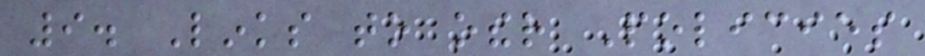9. Links to other Policies
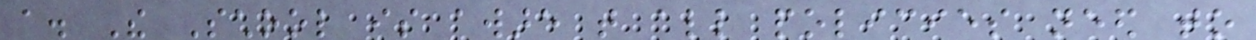a. The School is aware that all policies need to
